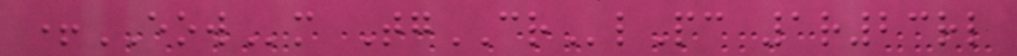+EOWm TgCRlPc 1r23rl
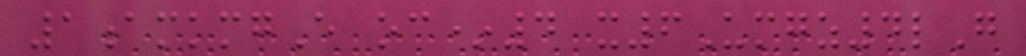1amkmgE oc*4 x6Umgz4lG
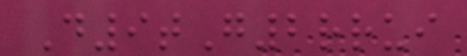D9tG2rrui
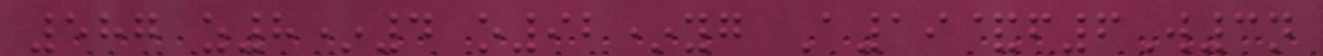587 z8*4 o92*yg A19&f6W3n
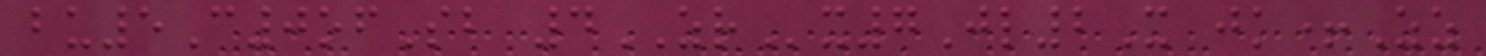bu5C0ofSb 4ZRx7Jl2X jk+Zz
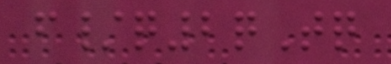f/q2qTq
